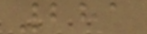281
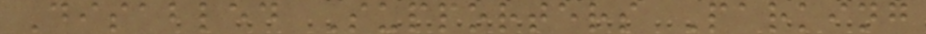Disabled Supporters Parking
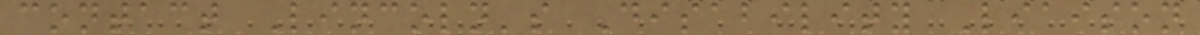contact Lincoln's Disability Liaison
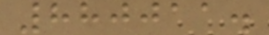880011.
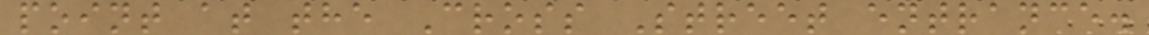point at the Cross Street entrance.
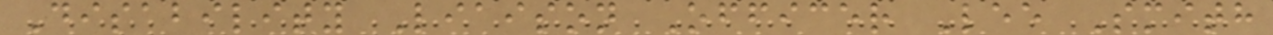Disability Liaison Officer Lee Smith
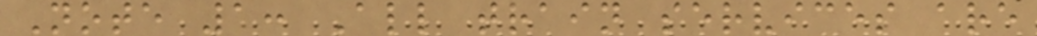Note 1: All train services are
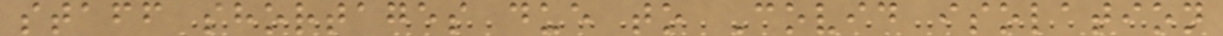staff shortages due to Covid isolation
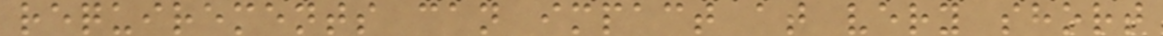requirements can impact at very short
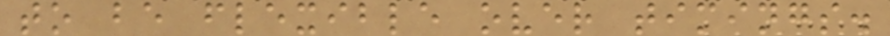to be flexible over timings.
